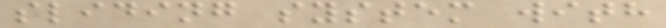sliding system with
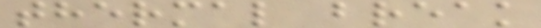thermal break
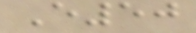E50
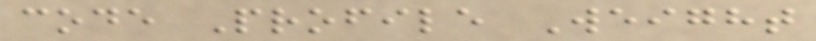code Profile Weight
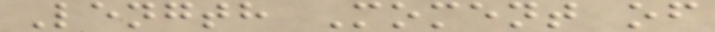Length Moment of
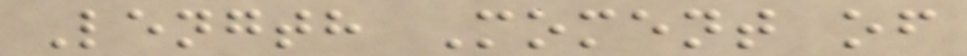Length Moment of
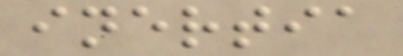inertia
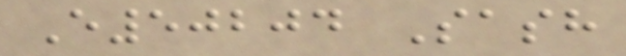E50204 Sash
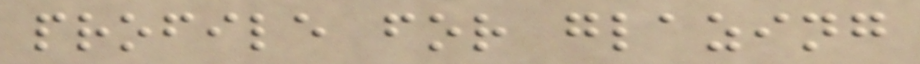profile for glazing
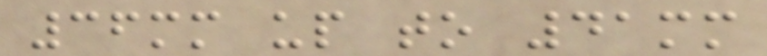36mm up to 41mm
